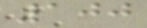100
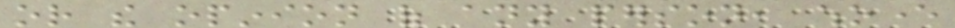or the opinion of any person, whoever
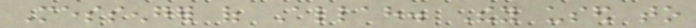Messenger of Allah. They used to
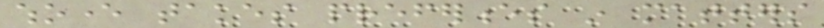whoever takes preferences in matters
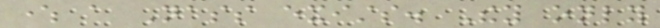where a Nass exists. They only
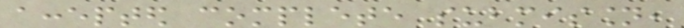accepted complete submission,
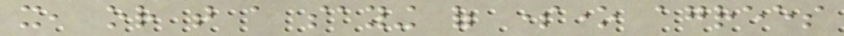it, or that a saying of someone agrees
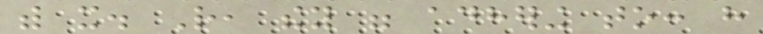with it. Rather, they were adhering to: have
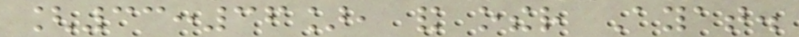[33:36], and other Ayat.
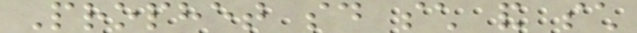Prophet said such and such
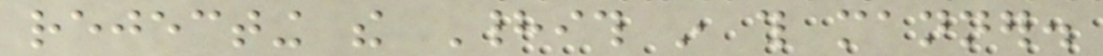rejecting the Hadith in this manner.
